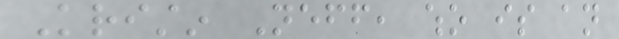Kristin Neff, who is an
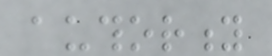authority
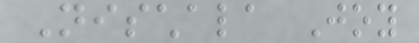Nischala Joy
